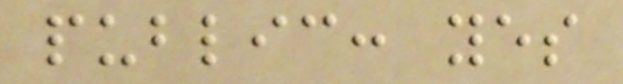public: yes
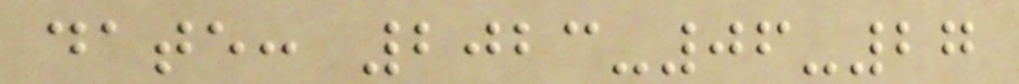date: 2023-06-27
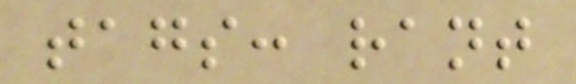tags: rant
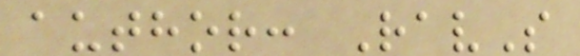author: RavS
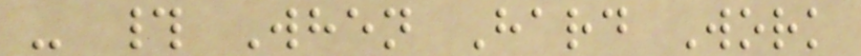- # When Hard Work
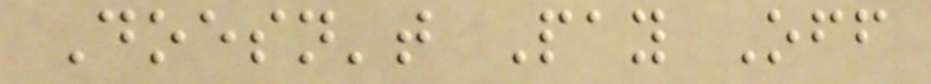Doesn't Pay Off
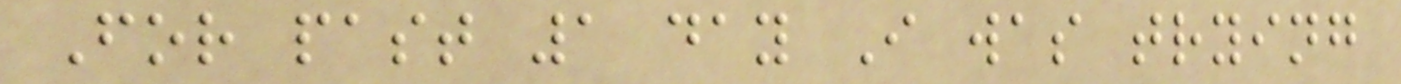For past 1 day I was trying
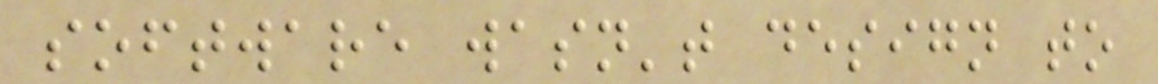software wasn't design to
